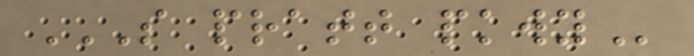S PRATT PKWY
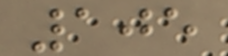105
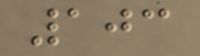103
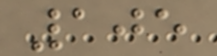105
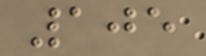105
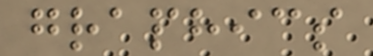graphics
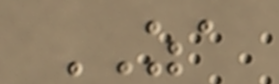ZA
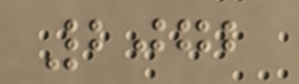2072
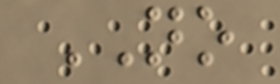NO
